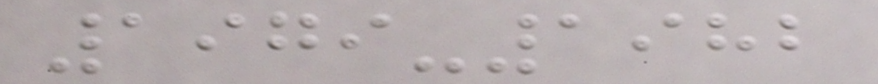1979-1982
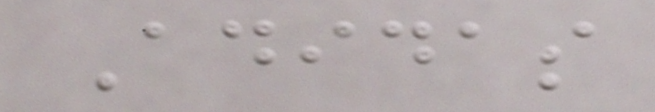Adidas
